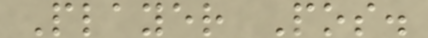Player Pos.
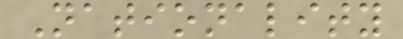Nationality
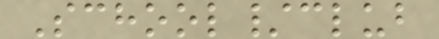School/club
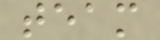team
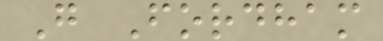G Fordham
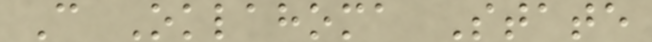C Oklahoma State
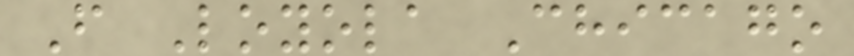F Loyola Chicago
